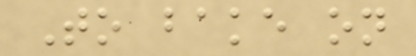To bake on
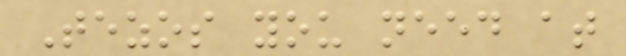Tezos you need at
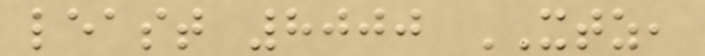least 8000 XTZ,
